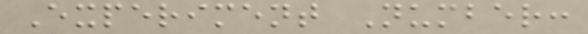Experiment Number:
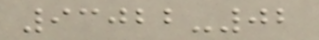93022-02
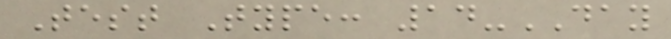Test Type: 14-DAY
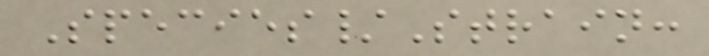Species/Strain:
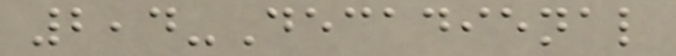2,4-Decadienal
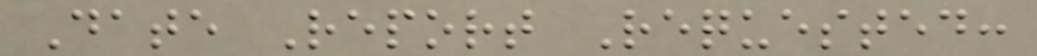Date Report Requested:
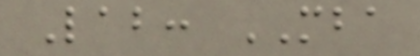Lab: MBA
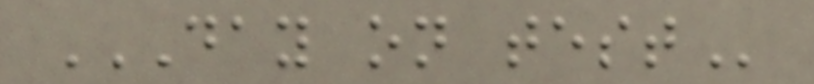DAY ON TEST
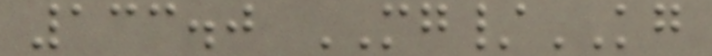133.0 MG/KG
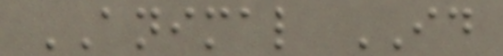ANIMAL ID
